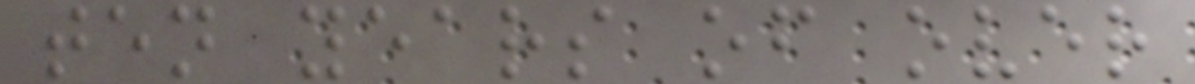ten years of over
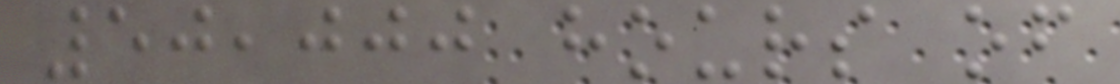50,000 hours of
